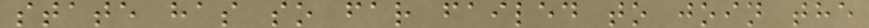state has so far failed to join the
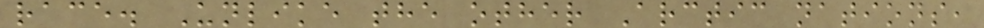race. Unlike the other Arctic nations,
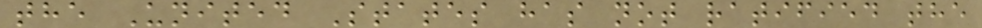the United States has not ratified the
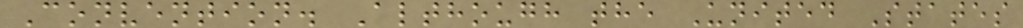Convention. Although the United States
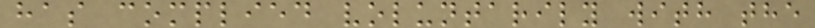has complied voluntarily with the
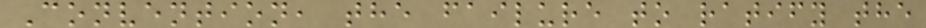Convention, the failure to ratify the
